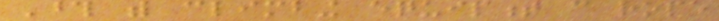Those with climbing equipment can rope
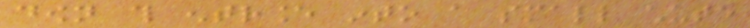down this entrance into a small chute
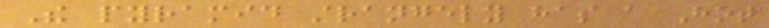The pyramid strangely has a Hot
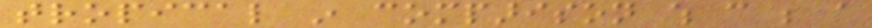tropical in comparison which can be a
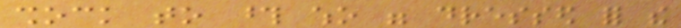shock to those who were dressed for the
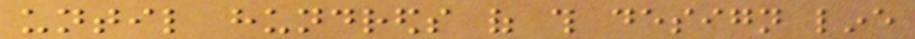until hundreds of this design line
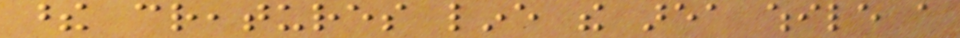these creatures line the area while a
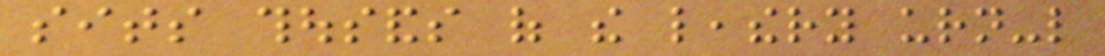sits thousands of the leathery urn-like
